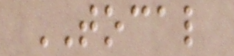TOCAL
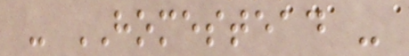- HOMESTEAD -
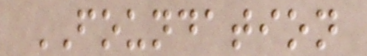FOUNDATION
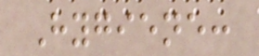Hygiene:
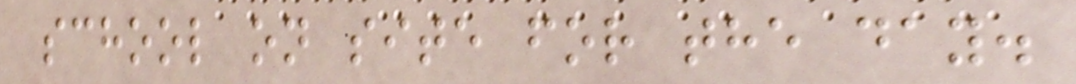school on site for the day.
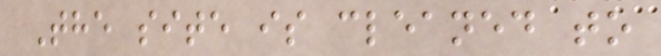The site is cleaned to
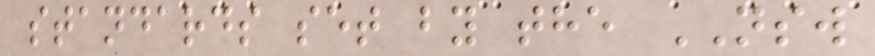standards set by the NSW
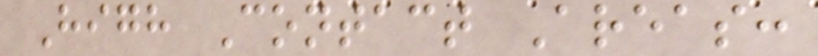High Contact Areas:
